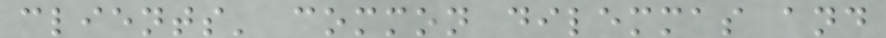clients' common dilemmas and
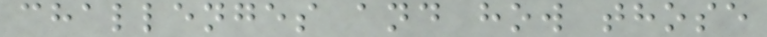challenges and how those
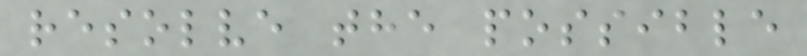resolve the possible
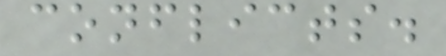conflicts.
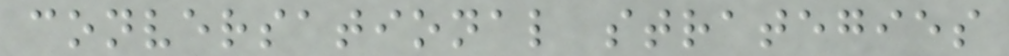conversational strategies
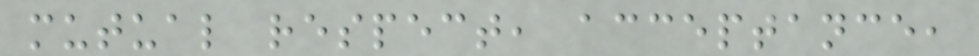mutual respect, acceptance,
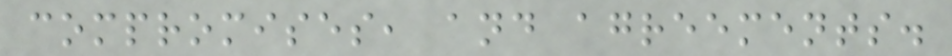compromises, and agreements.
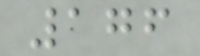176
